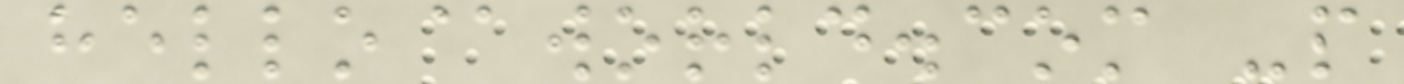hello@world.com -p
